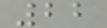22
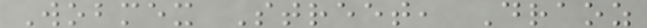Wobmex Street, Draoz
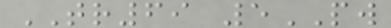TR69 5PW
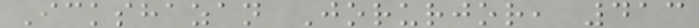Ickshazan Jorurjor, 413
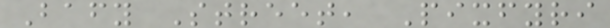Bafy Street, Pixfyri
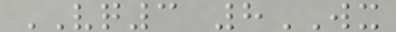VQ3 8WX
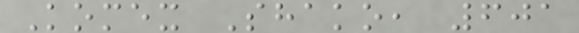Komex Shako, 601
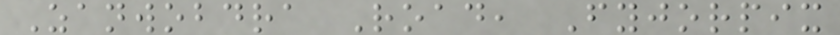Zanwobdra Road, Fyjorpix
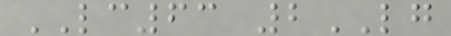LC63 2LG
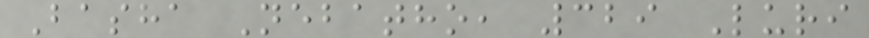Basha Nebatho, 329 Luri
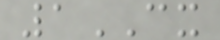1CX
